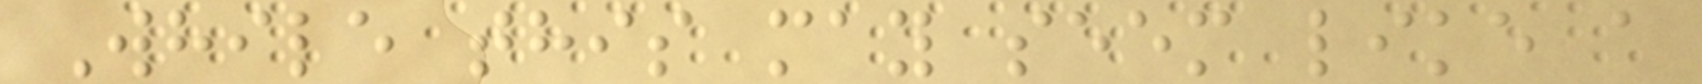While this may seem like a
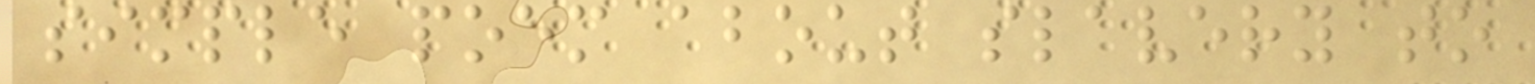simple poem about slavery to
